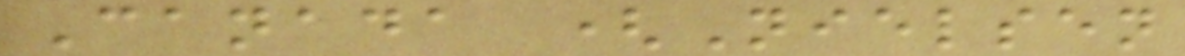Canada (Nielsen
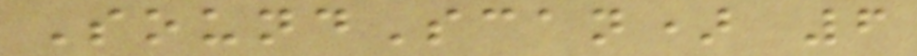SoundScan) 6
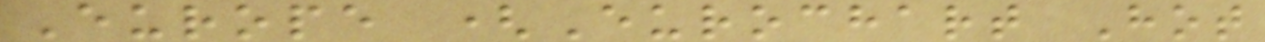Europe (Eurochart Hot
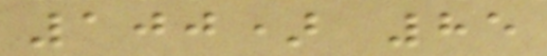100) 85
